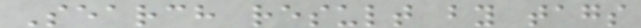Search result by tags
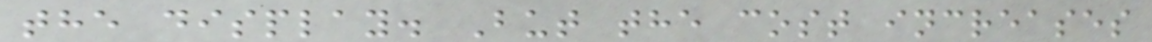the display. But the cost increases
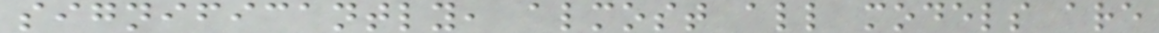significantly, almost all models are
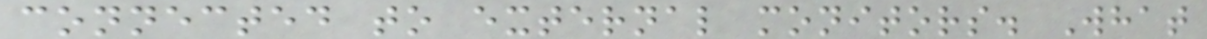connected to external monitors. What
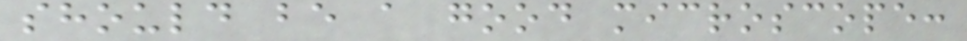should be a good microscope:
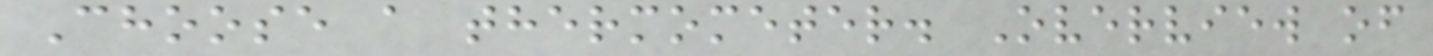Choose a thermometer. Overview of
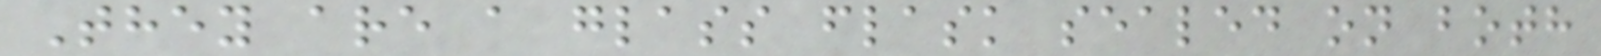They are a glass flask sealed on both
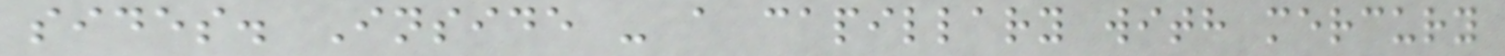sides. Inside - a capillary with mercury
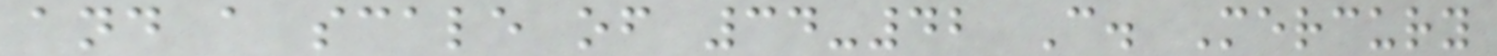and a scale of 34-42 C. Mercury
